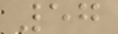57
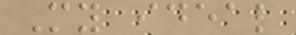My ideal
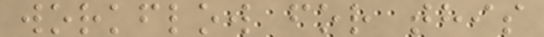workflow for this
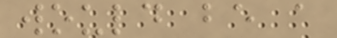would be a
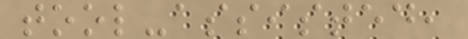tool-assisted,
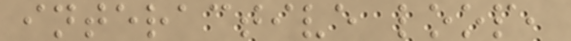interactive loop,
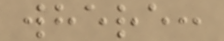where:
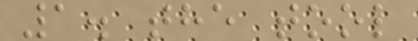1. the tool
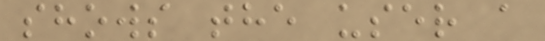shows the user a
